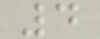4
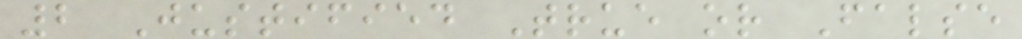2 Justified True or False
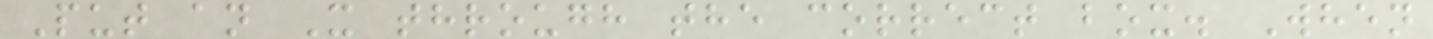Put an X through the correct box. When
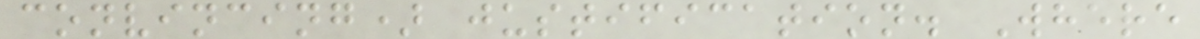convincing) justification. Where
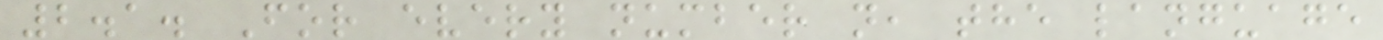2.1. For every number n, the language
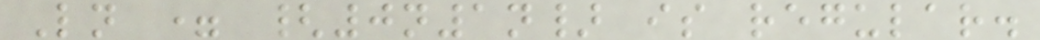Ln = {0n1n} is regular.
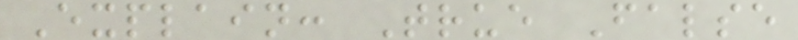Explain: True False
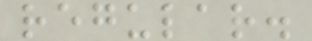regular.
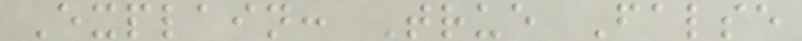Explain: True False
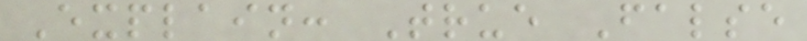Explain: True False
